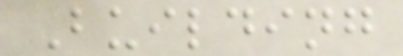Building
